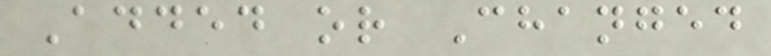Added or Changed
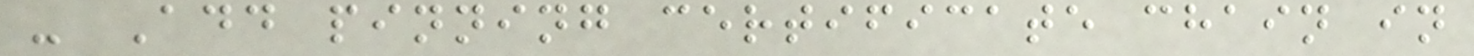- Add pinning certificate chain in
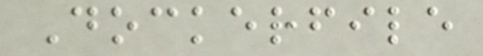Dockerfile
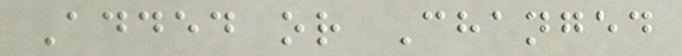Added or Changed
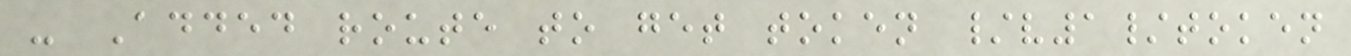- Added route to get token /v1/token
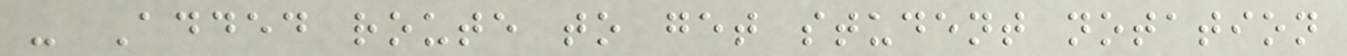- Added route to get student notation
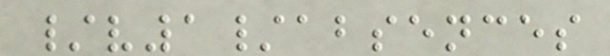/v1/absences
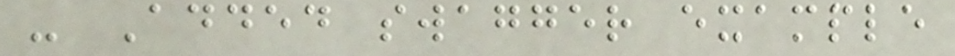- Added swagger example
